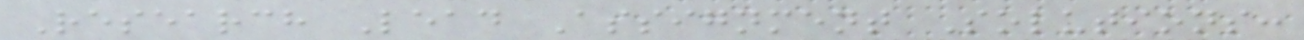Research Lead Assignment Solutions:
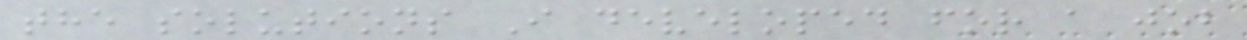the solutions I developed for a job
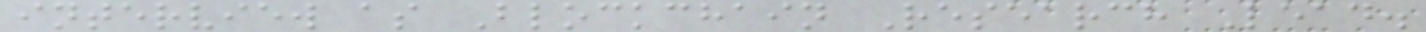interview as Blockchain Research Lead.
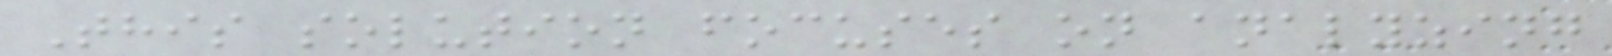This solution focuses on analyzing
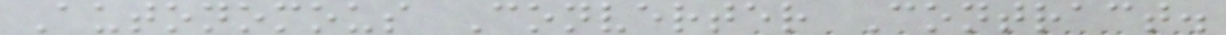Autonomous Converter Contract.
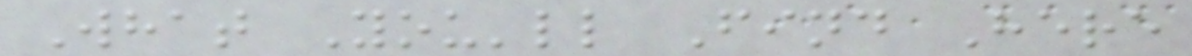What You'll Find Here
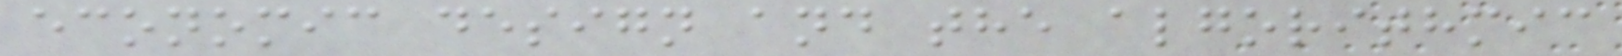economic design and the algorithmic
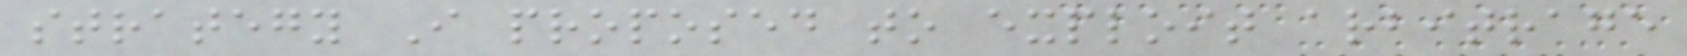strategy I proposed to exploit arbitrage
